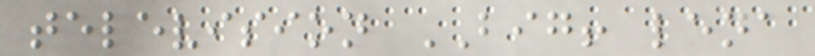television BIG! lena
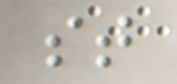st
